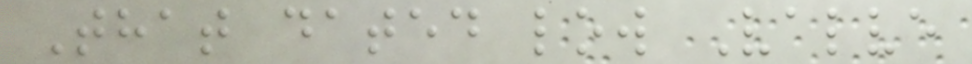That dated low Valve
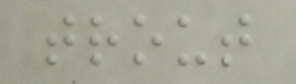trout
